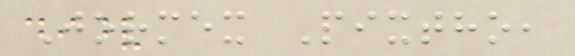Jormex Pixtho,
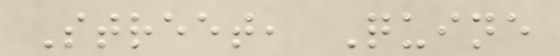Street, Quine
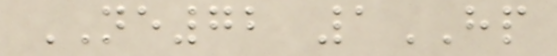NE72 1HP
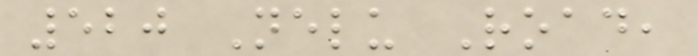520 Nelu Road,
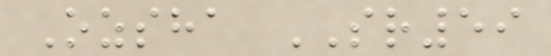Ozsha SR59
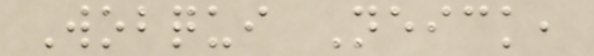Wobqui Neick,
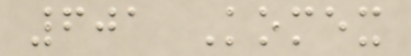601 Komex
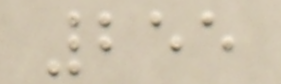255
